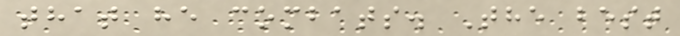that he combats. The best
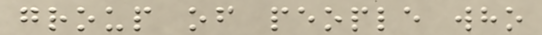group of people who
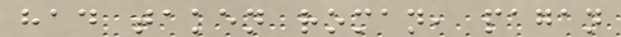had taken roman, pagan
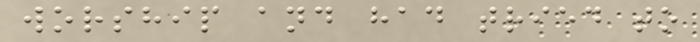worship and had tried to
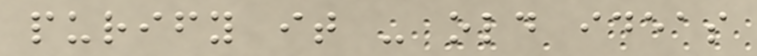purify it - old ideas
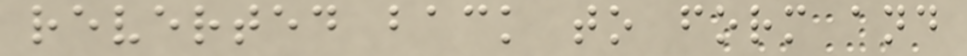reverted back to form and
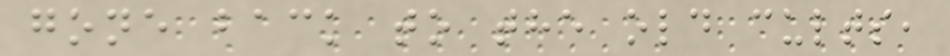gone back to the old cults,
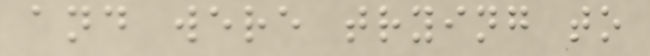and were trying to
